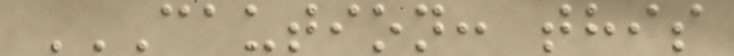CAUTION: THIS
